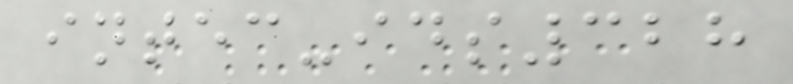intec-ids328
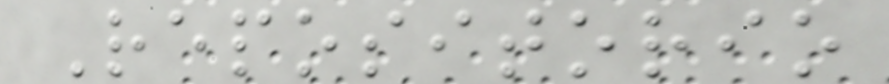Repositorio
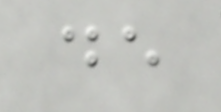de
